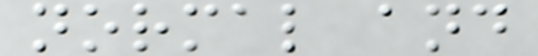normal and
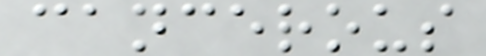cancerous
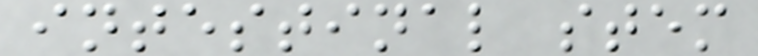intestinal stem
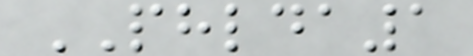PHLDA1
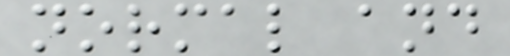normal and
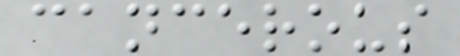cancerous
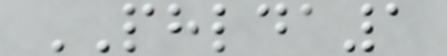PHLDA1
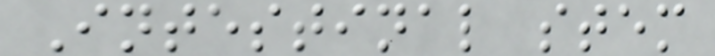Intestinal stem
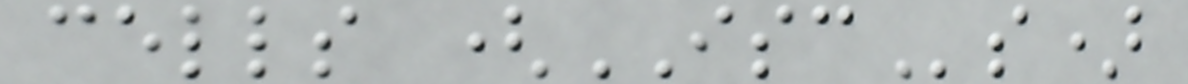cells (ISCs)
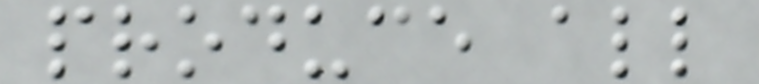produce all
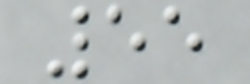55
